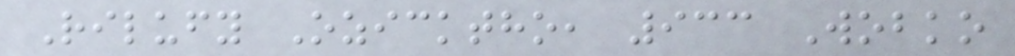Rilufy Ozicktho, 933 Wobko
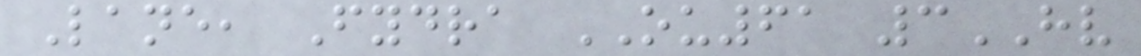Lane, Fydra OU61 3HV
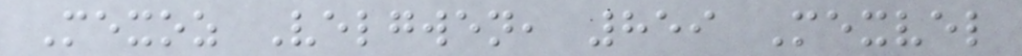Mexoz Velgwen, 859 Mexvel
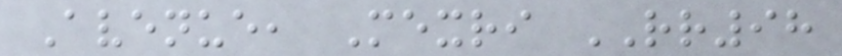Avenue, Mexri RR98
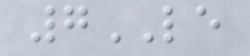7LE
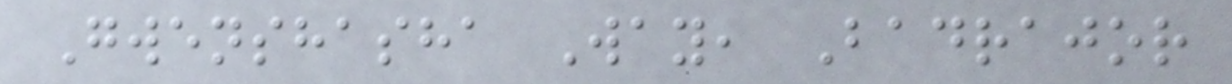Gwenshasha Way, Badrajor
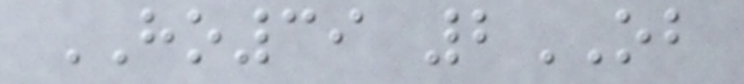HO39 2OB
